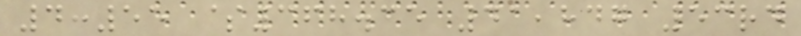4:55 $368.35 41,847 53rd
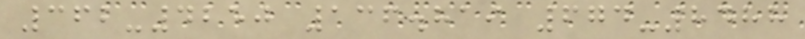362-4250 136.819 674-8488
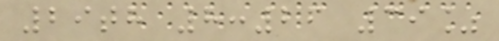29th 8:26 39%
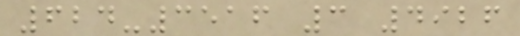624-3516 3 4926
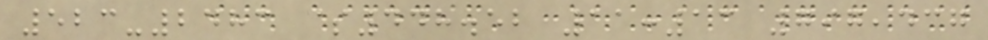523-2483 $448.52 11:13 797,437
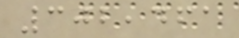302,461
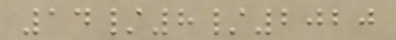14/8/2020
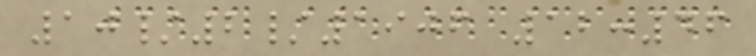10/2/1906 12:46
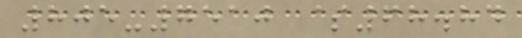805-7510 $68.84
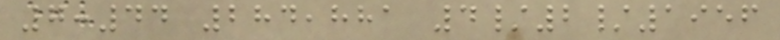7:44 284,881 4/2/1956
